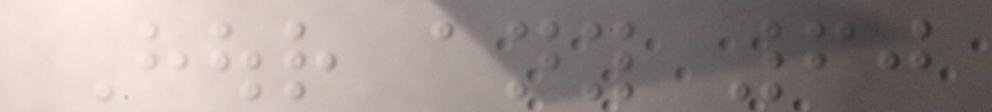Hour any 60
